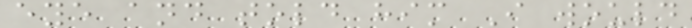eye and told him I would
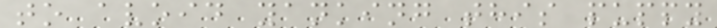to avoid yanking this puppy
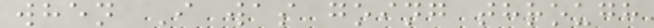when I was going through
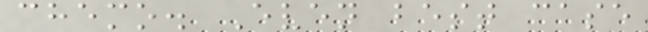chemo. Even best case
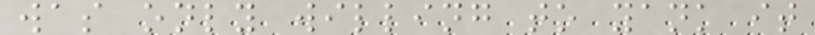was only willing to yank it
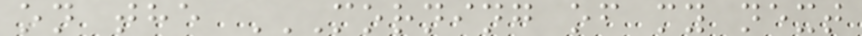on the MORNING OF MY NEXT
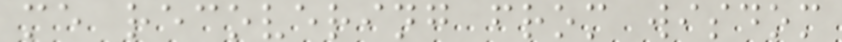me recovering from wisdom
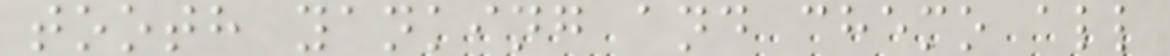tooth yanking and chemo all
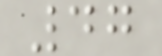47
